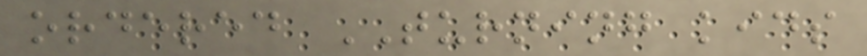ordered TURNING kids
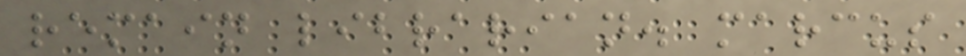remain librarian. marcus
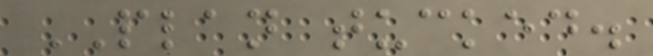PLAN tucked.
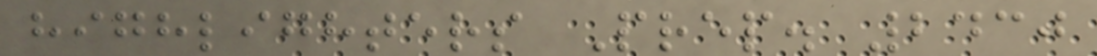highlighters Prep. 2430
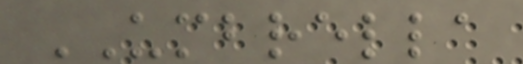UMBRELLA
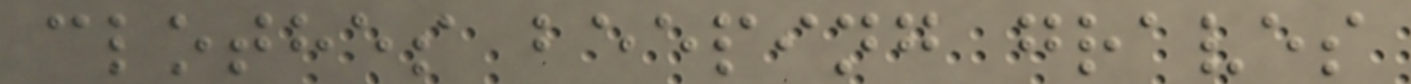clothes beeping graves
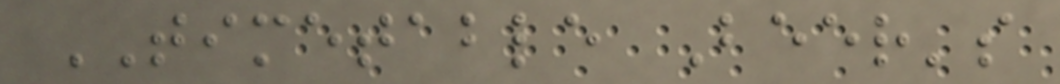TIMETABLE Beer's
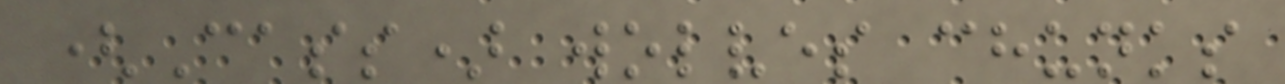(Cass) wolves chunks
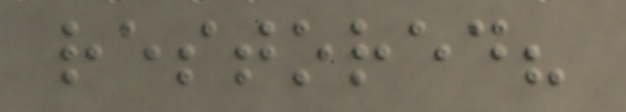restored?
